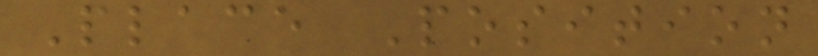Place Position
